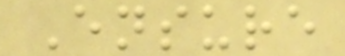Ensure
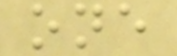one
